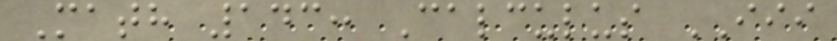Math 143: Calculus III
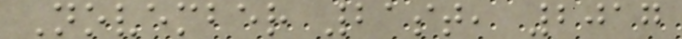November 21st, 2017
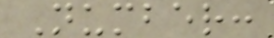Number:
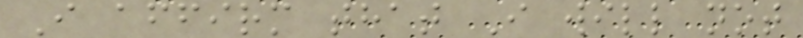I affirm that I will not
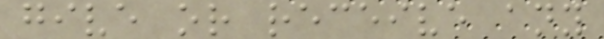give or receive any
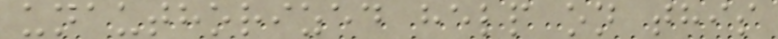unauthorized help on this
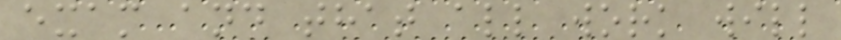exam and that all work will
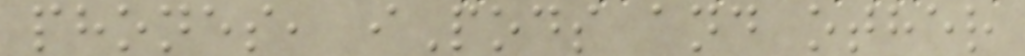phones, iPods and other
